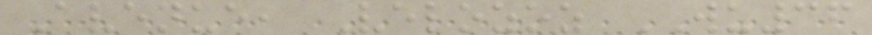Avenue, Velozoz WU36
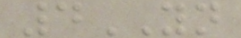4YN
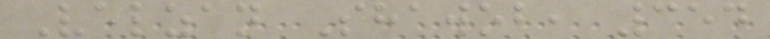Velzan Shawob, 354
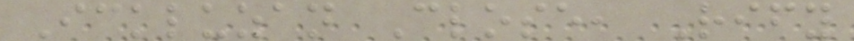Ickluzan Close, Rify
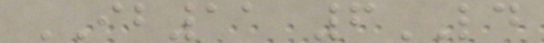IB11 6LD
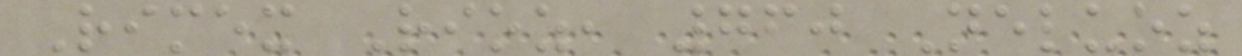Rimex Rioz, 760 Neluoz
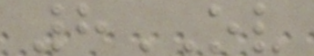8OV
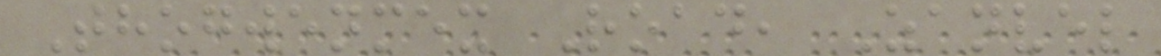Thogwenmex Road, Zanvel
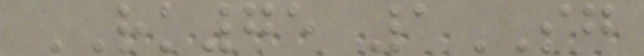RK75 1SG
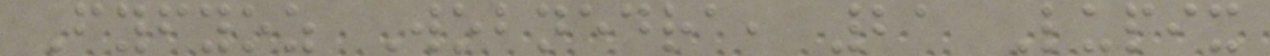Fyfyoz Wobnedra, 21 Lupix
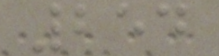254
